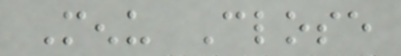Menu Close
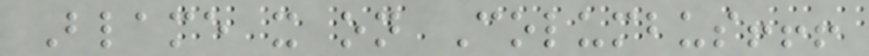Blame it on Columbus!!!
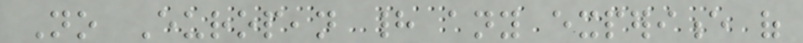No European had any experience of
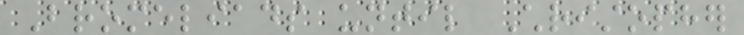Bromeliads until Christopher
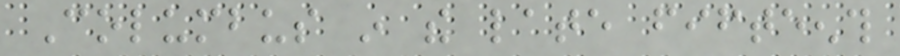Columbus in the late fifteenth
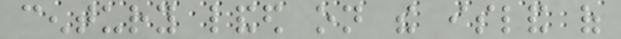century landed on the island of
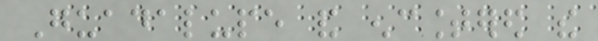Guadalupe and encountered the
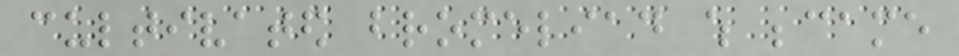cultivated bromeliad which became
